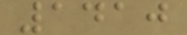1410
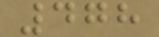478
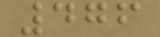476
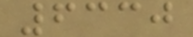6330
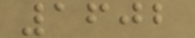1602
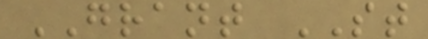GRANT ST
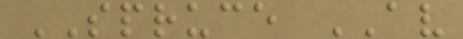SPRUCE AV
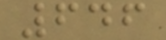646
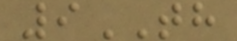9TH
